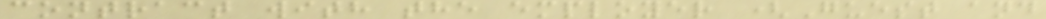contract with the employer (Guest and
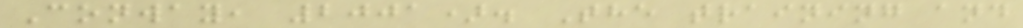Conway, 2001). The training and
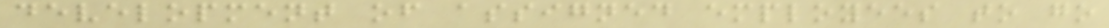development of assigned employees to go
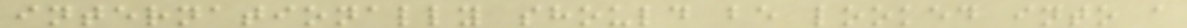internationally should be looked into a
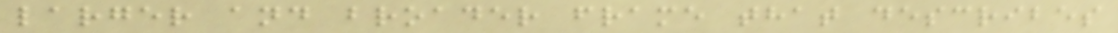larger and broader frame that describes
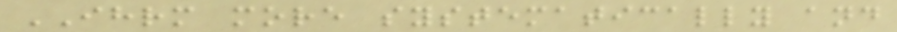IHRM more systematically and
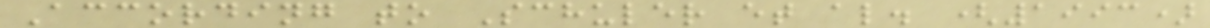According to Schuler et al. (1993)
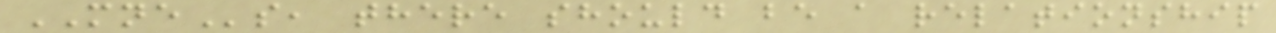MNEs, there should be a relationship
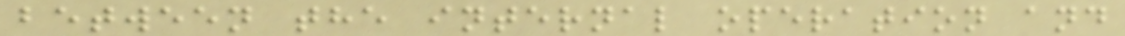between the internal operation and
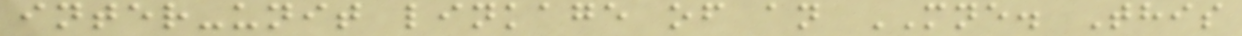inter-unit linkage of an MNE. This
